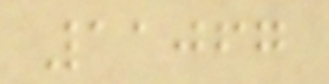11067
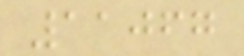11067
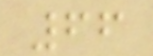66
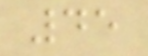45
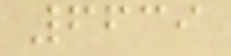6639
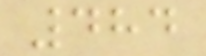484
